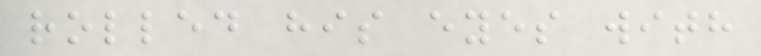rolled his eyes with
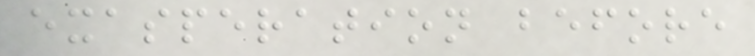exasperation before
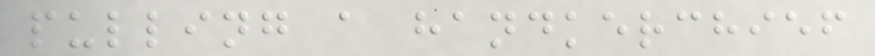pulling a handkerchief
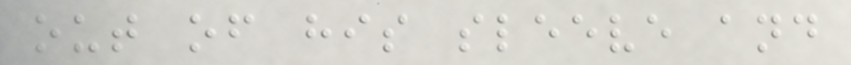out of his sleeve and
